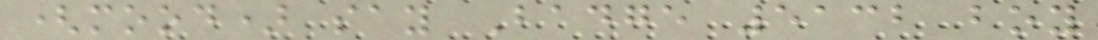(mood) say Badge 5132 boy
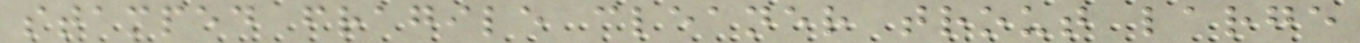stamped fragile cleaner trout large
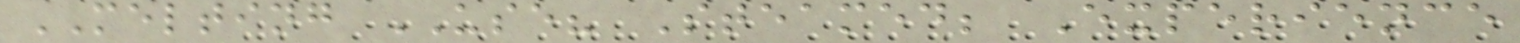MELTING USE? Steamed; Experience
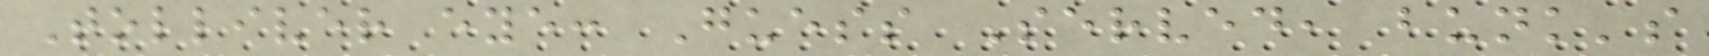Tolliver eye: Guess Served, bunk's
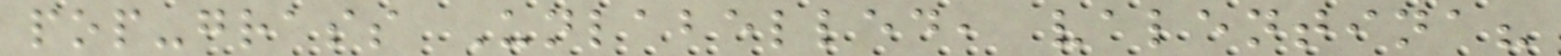pop-grass Unlabelled, valentina?
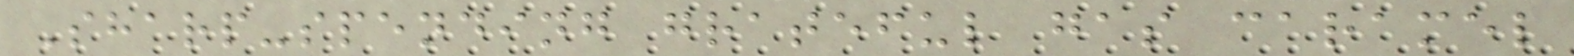Sharp-spending grateful gas caramel
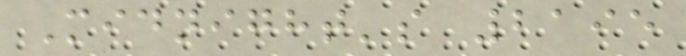Midnight's 2195
